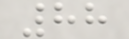88
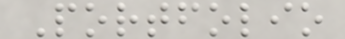Portfolio
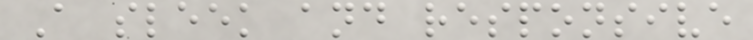A sleek and responsive
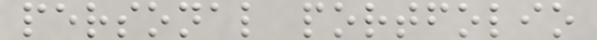personal portfolio
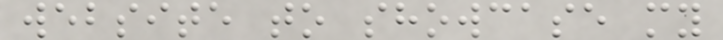website to showcase my
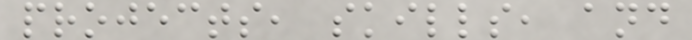projects, skills, and
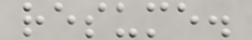resume.
